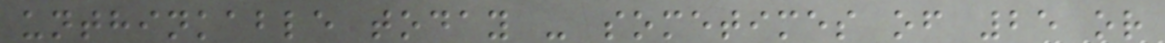unthinkable today - sometimes of 25 or
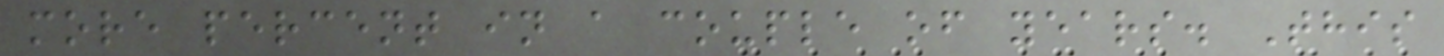more percent in a couple of years. This
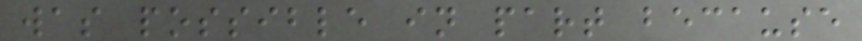was possible in part because
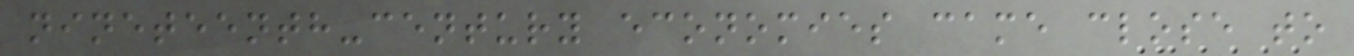nineteenth-century economies came close to
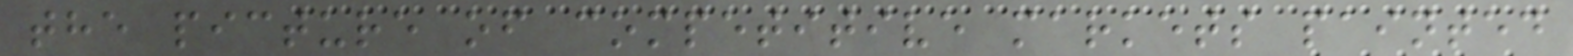the picture of competitive markets painted
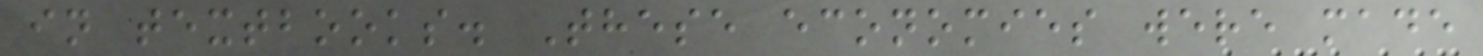in textbooks. These economies were made
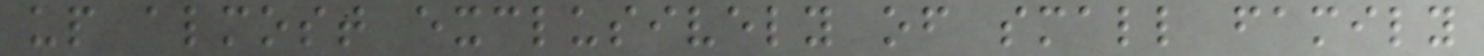up almost exclusively of small family
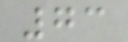73
